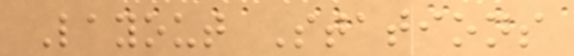Layout Stations
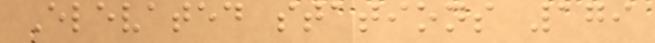Elevated stations 179
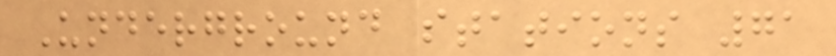Underground stations 71
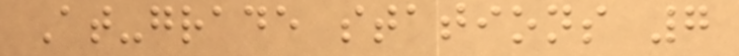At-grade stations 7
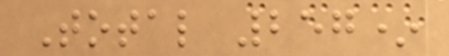Total 257*
